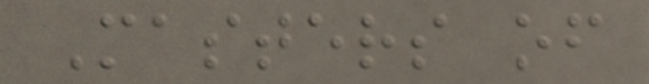Masters of
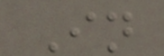In
